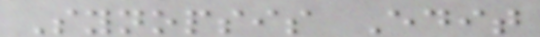Synopsis Edit
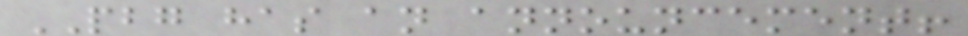PBG has an announcement!
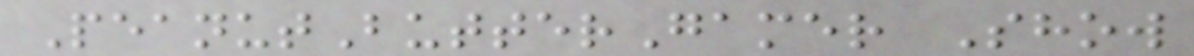PeanutButterGamer Show
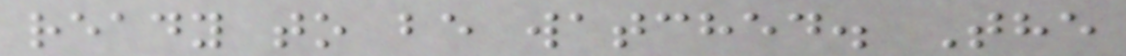ready to be watched. The
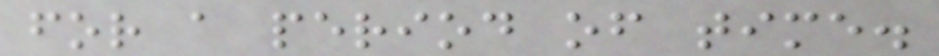for a period of time.
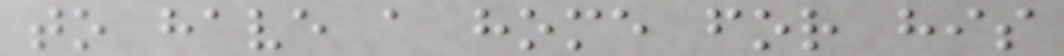to have a home for his
